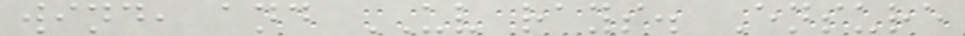wind, and UV rays. Ensure
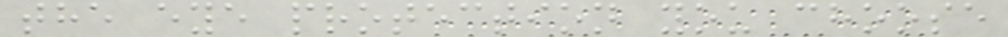the eye protection you choose
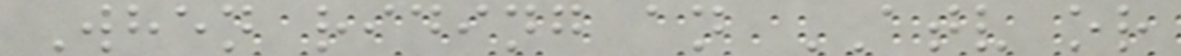When riding an ATV or
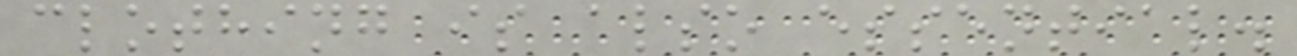clothing is also essential.
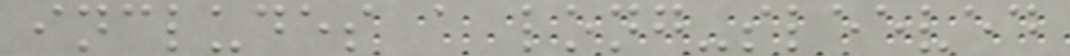includes a long-sleeved
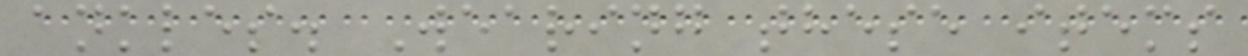ankles. Wearing these items
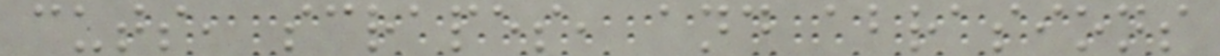cuts, scrapes, and abrasions
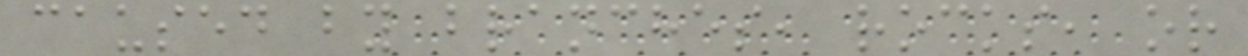caused by branches, rocks, or
